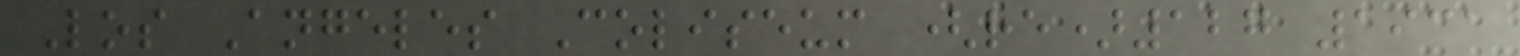Los Angeles Coliseum (re)127 1931
